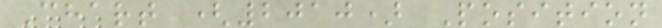Chart (2010) Position
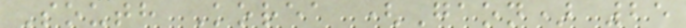South Korea (Gaon) 25
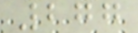277
